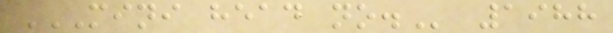MINI HEAD NO. 1988
